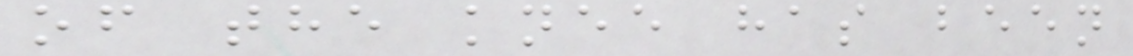of the knee has been
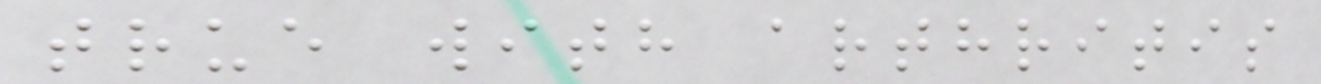true with arthritis
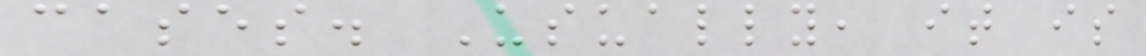cases. Usually, it is
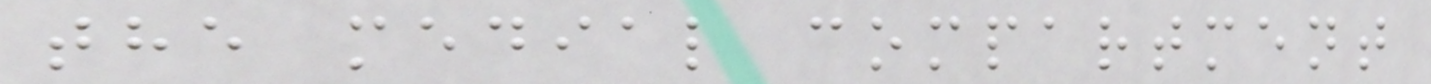the medial compartment
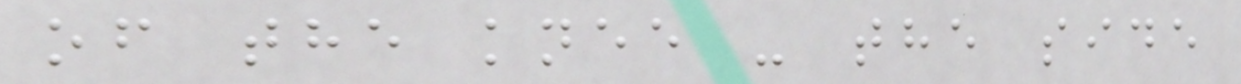of the knee - the side
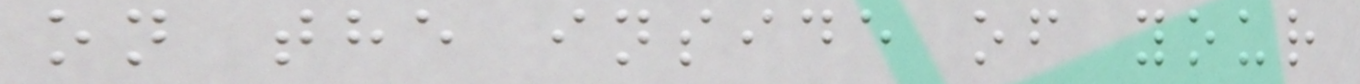on the inside of your
